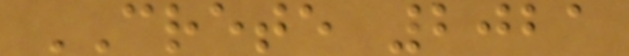CRETE 2021
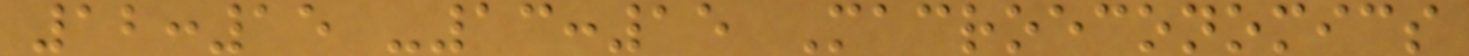12:15 -13:15 Macroeconomics
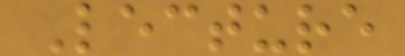Lecture
